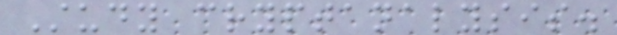Study cryptanalysis.
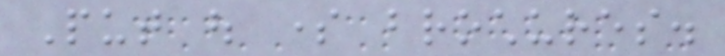Put out some brochures.
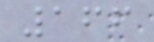166
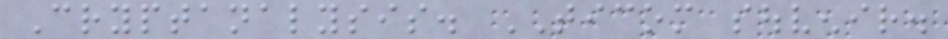Cryptanalysis. TICOM souvenir.
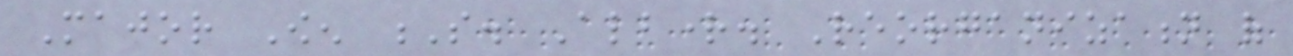Major Owen S. Albright. Reorganization of
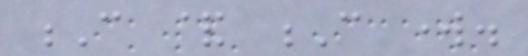C & C work.
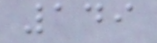149
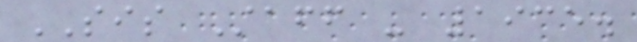SIS Staff - 1935.
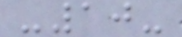-10-
